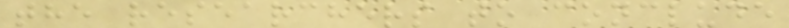the researchers to conclude
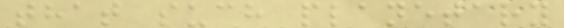that such planetary
